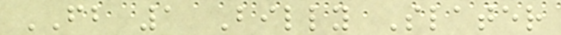FB 1 Billy Slater
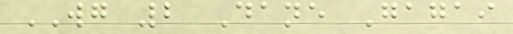WG 2 Dane Gagai
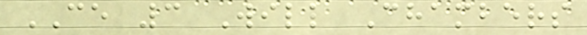CE 3 Will Chambers
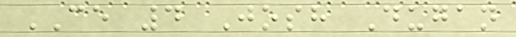CE 4 Josh Dugan
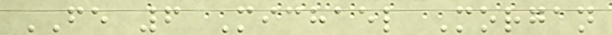FE 6 Michael Morgan
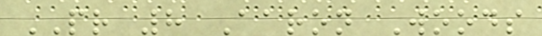PR 8 Aaron Woods
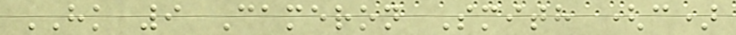HK 9 Cameron Smith (c)
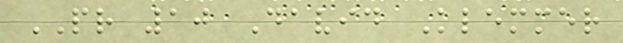PR 10 David Klemmer
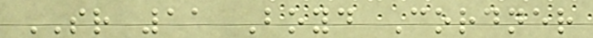SR 11 Boyd Cordner
